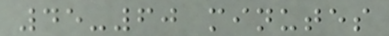45-60 minutes
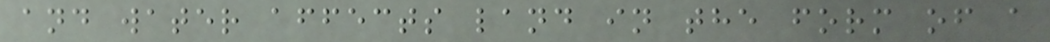and water affects land in the form of a
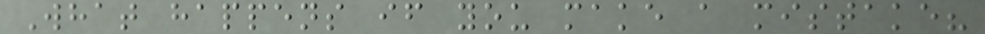What happens if you make a mistake?
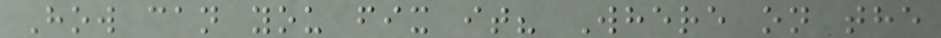How can you fix it? Where on the
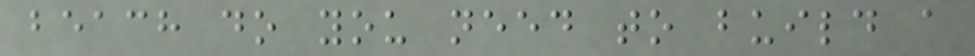beach do you need to build a
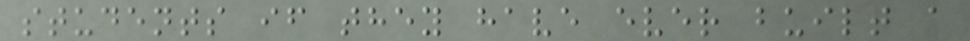students if they have ever built a
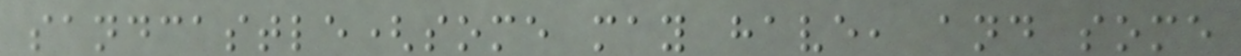sandcastle(some may have, and some
